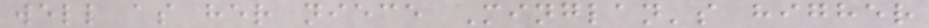well as her niece Minglan's higher
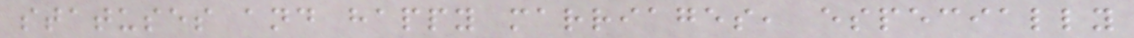statuses and happy marriages, especially
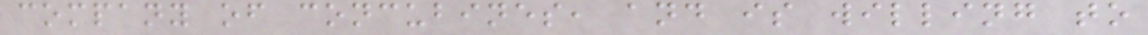company of concubines, and is willing to
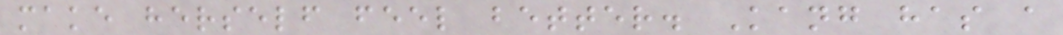make herself feel better. Kang has a
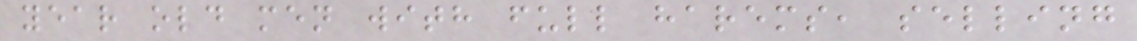year old men with full harems, selling
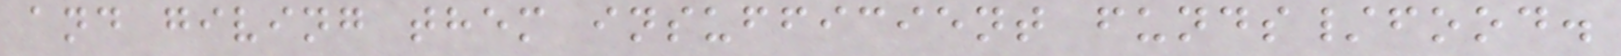and giving them insufficient funds/food.
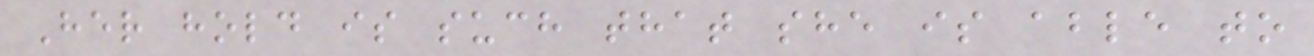Her hold is such that she is able to
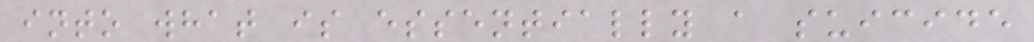into what is essentially a suicide
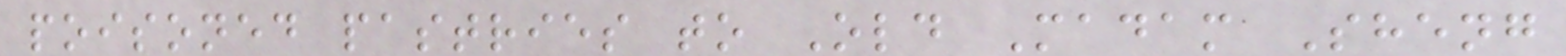poisoned pastries to Old Madam Sheng
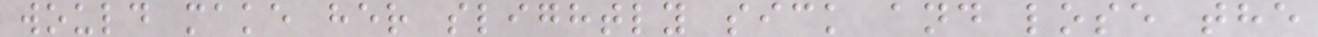would make her slightly sick and lose the
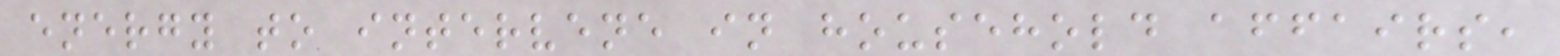energy to intervene in household affairs,
